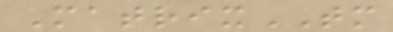MatrixTM
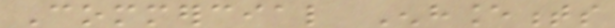Commercial Enhancements
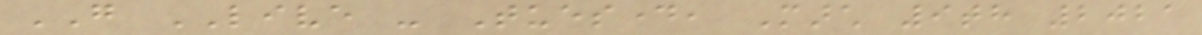GO LIVE - Tuesday, March 9th 2021
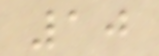10
